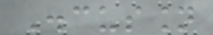Discussion
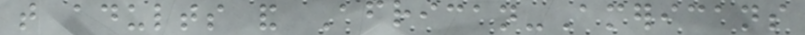that adults and African-Americans
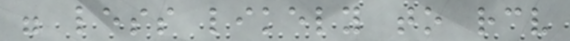were less likely to receive
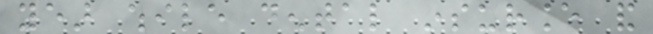year while dental insurance and
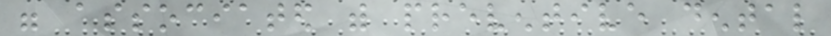were associated with preventive dental
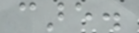care.
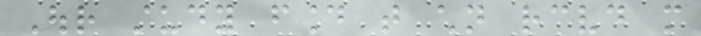Our study found that children received more
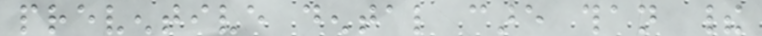preventive dental care than their
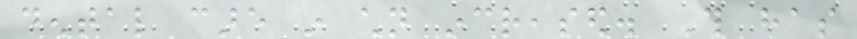dental care in children increased. This has
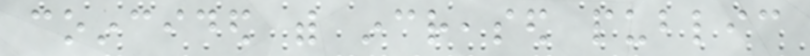coincided with increased public
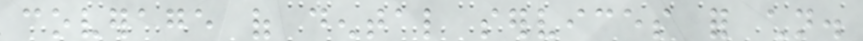coverage of dental services for children.
